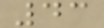43
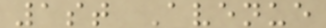1st Avenue
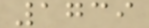1739
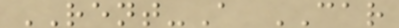RENT-A CAR
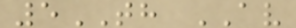5TH AV
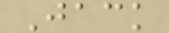Jack
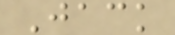Jack
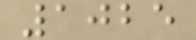1025
